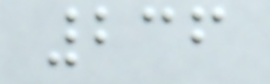236
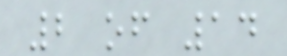2 of 14
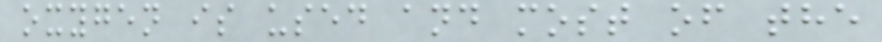oxygen is used and most of the
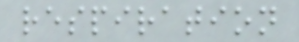respiration
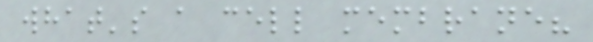what's a cell membrane?
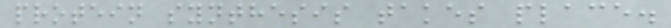protein synthesis takes place.
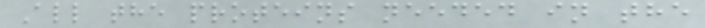All the proteins needed in the
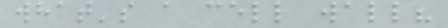what's a cell wall?
